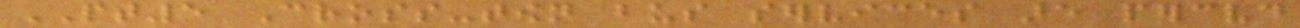PT5 Cross-town bus services are perceived
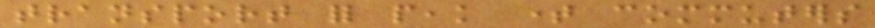transport for peak time commuters
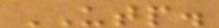UTP.
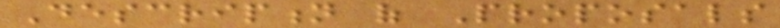Description of Proposals
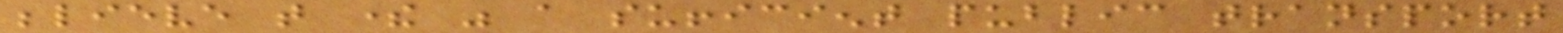believe that there was a sufficient public transport
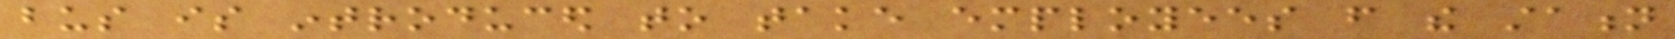bus is introduced to take employees from the station
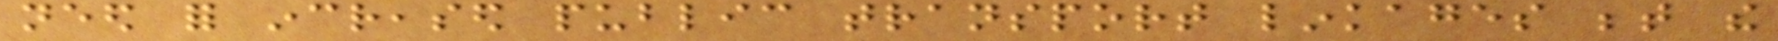need for increased public transport linkages between the
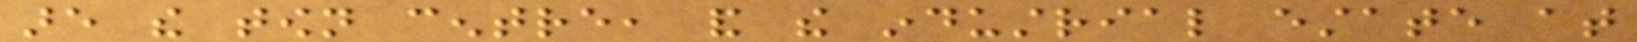are the town centre, and the industrial estate at
